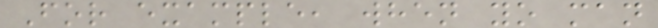For example, when yo man
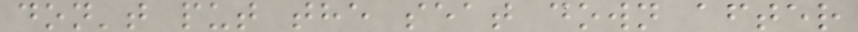don't put the seat down after
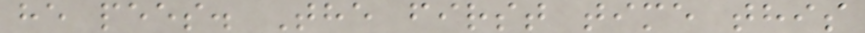he pees. The first time this
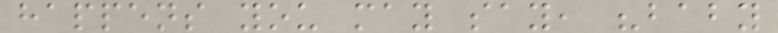happens you may say, "baby
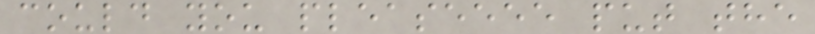could you pleaseeee put the
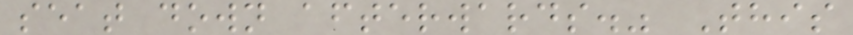seat down afterwards." This
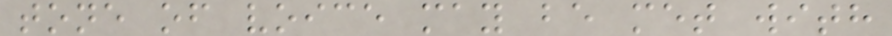tone of voice may be met with
